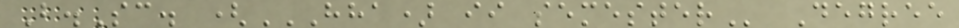B.Sc. (HHA) II SEMESTER Degree
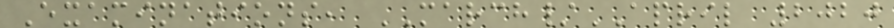Examinations, MARCH/APRIL 2020
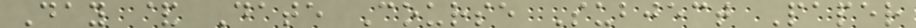Day & Date Course Subject Paper
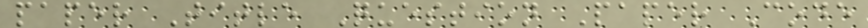paper Title Question Paper Code
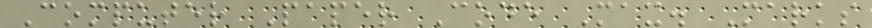Computer Paper Code Max. Marks
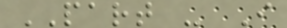PART - I
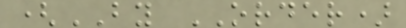(BY ORDER)
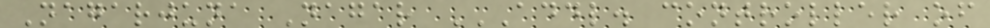Nagarjuna Nagar ADDL. CONTROLLER OF
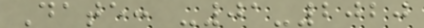Date: -01-2020
